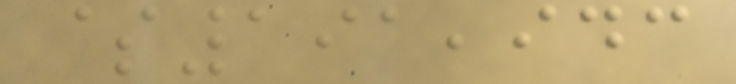$191,943
